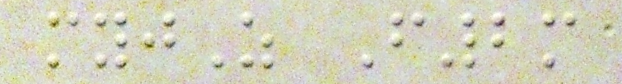myjZ F2m
